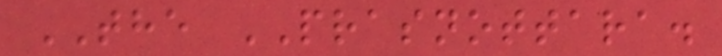THE PRASNOTTARA.
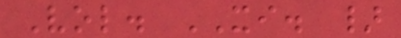Vol. XI. }
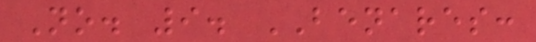No. 9. BENARES:
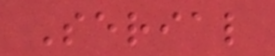Serial
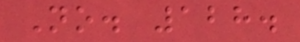No. 128.
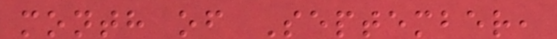month of September,
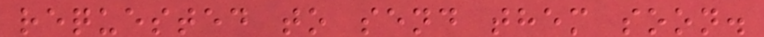requested to send them soon.
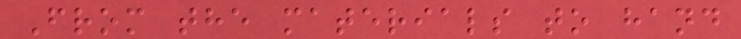From the materials to hand
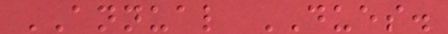ANNUAL DUES.
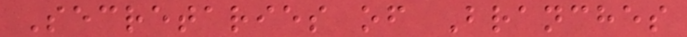Secretaries of Branches
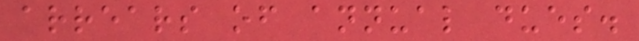arrears of annual dues.
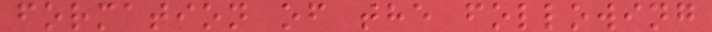formation of the following
